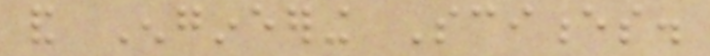and Engineering Sciences.
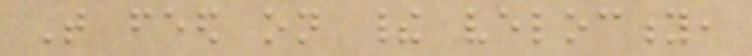That feed on their velocity,
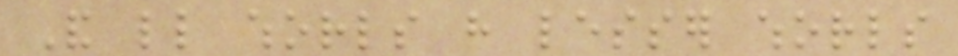And little whorls have lesser whorls
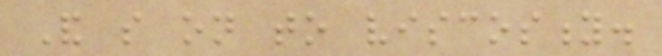And so on to viscosity.
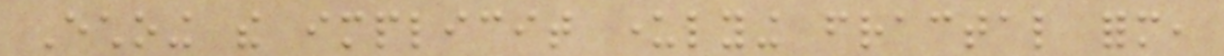Echoing the implicit underlying fractal form,
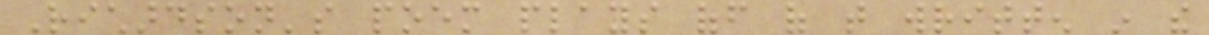Richardson's poem plays off of that written in the
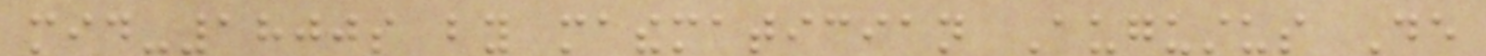mid-1800s by mathematician Augustus De
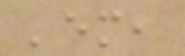'em,
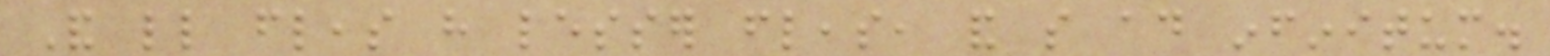And little fleas have lesser fleas, and so ad infinitum.
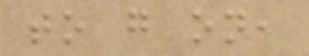to go on,
